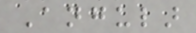Angular
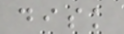disk
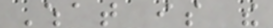What is the
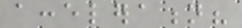acceleration?
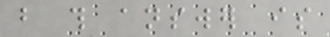but this answer is
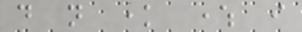do not know where i
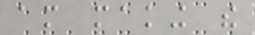am making the
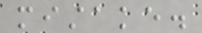mistake.
